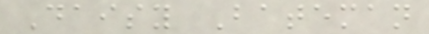Daisy Bateman
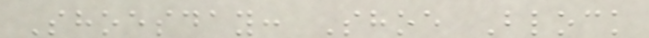Shoesday: Shoe Block
